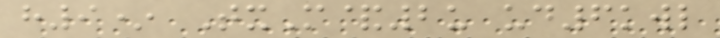h9* TxM&2u ud6kwl
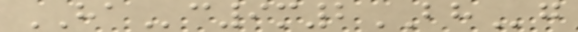HAc9m2BHg
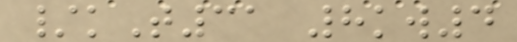/kT31 8kw4
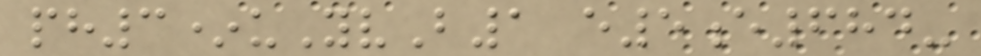ph3*uYvB1 e5e684-
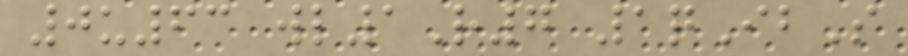0u63 wl1R7 1qIbS
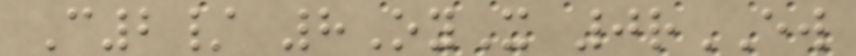C2/ 8OyX 0rEW
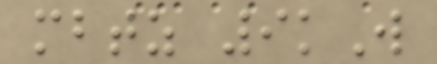mbtz 9kW
